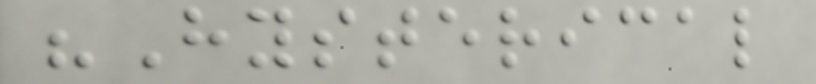"Hysterical
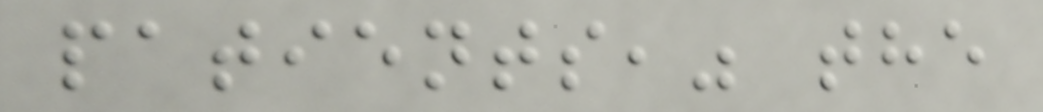patients," the
